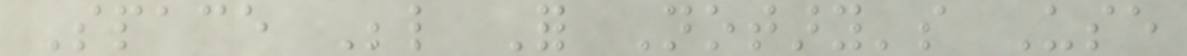Space Below For Notary's Use
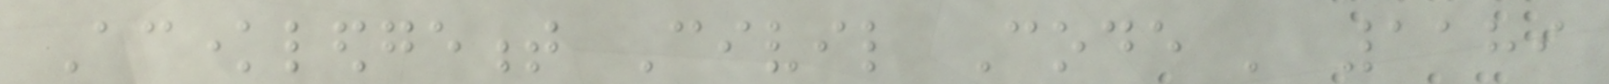Acknowledgement Civil Code ' 1189
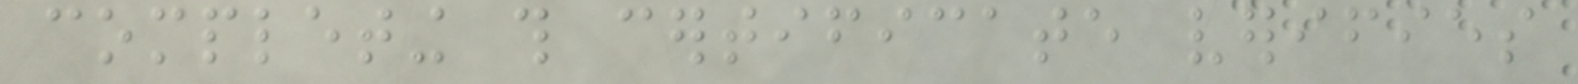completing this certificate verifies
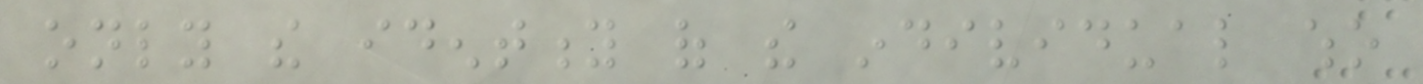only the identity of the individual who
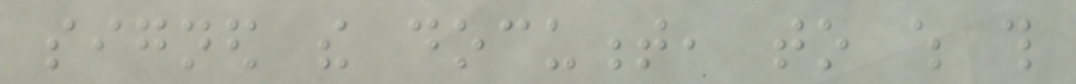signed the document, to which this
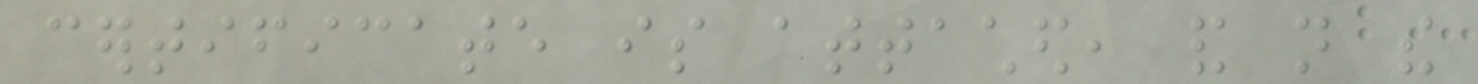certificate is attached, and not the
